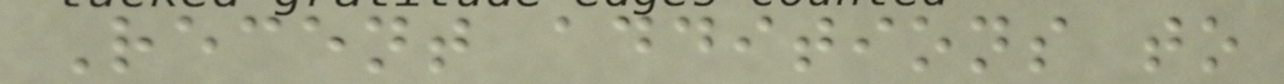Recent additions to
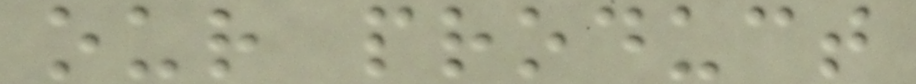our product
